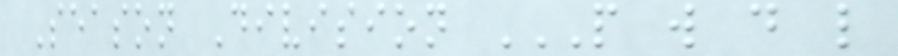Season Division P W D L
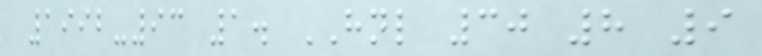1992-93 1. HNL 30 8 9
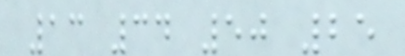13 34 50 25
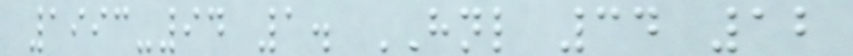1993-94 1. HNL 34 12
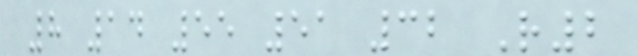8 14 55 51 32 R2
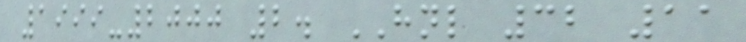1999-2000 2. HNL 32 11
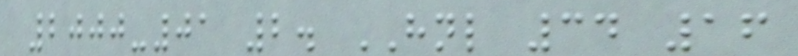2000-01 2. HNL 34 16
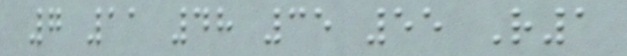7 11 48 35 55 R1
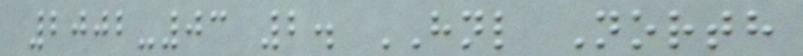2002-03 2. HNL North
